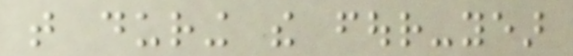that during the four-year
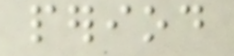period
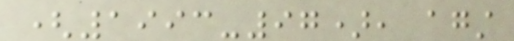(1993-97), against
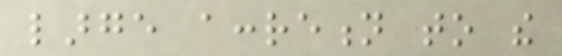large accretion to the
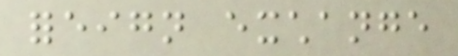foreign exchange
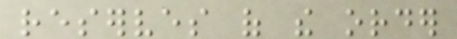reserves of the order
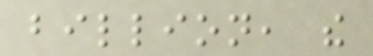billion, the
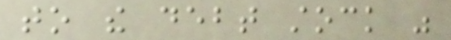to the debt stock was
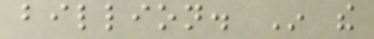billion. In the
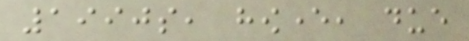1990s, however, due
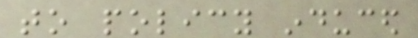to policy induced
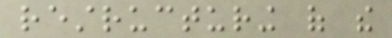restructuring of the
